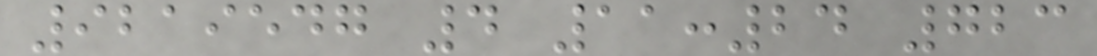9219547 4 11:24 723
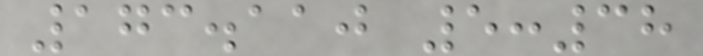173.110 5:38
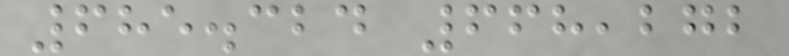685.324 668,272
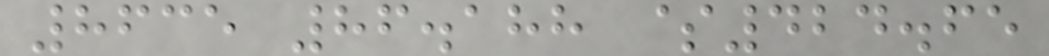8635 86.188 $424.65
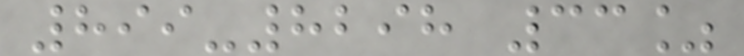899-8298 33%
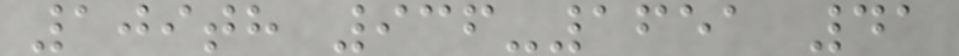109th 936-1651 41
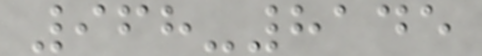968-8145
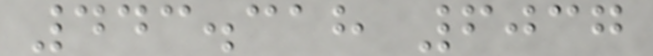443.318 6037
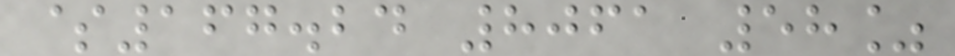$167.24 8061 58%
